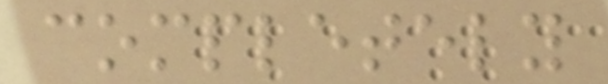completely
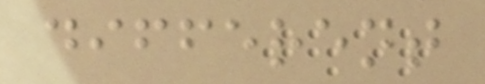different
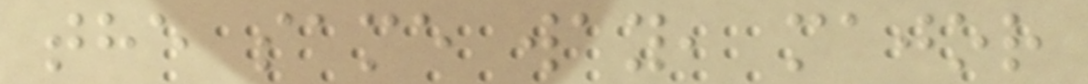the same way, major
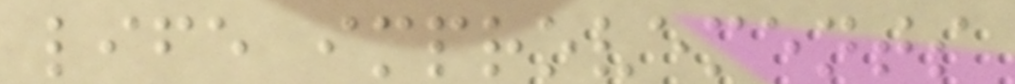life improvements
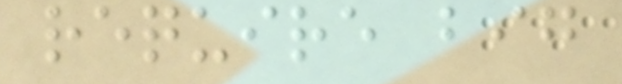require big
